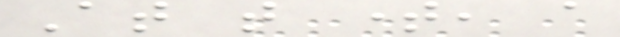At that time, a
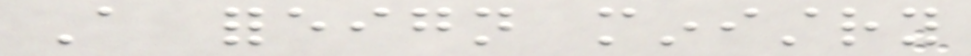A foreign ministry
